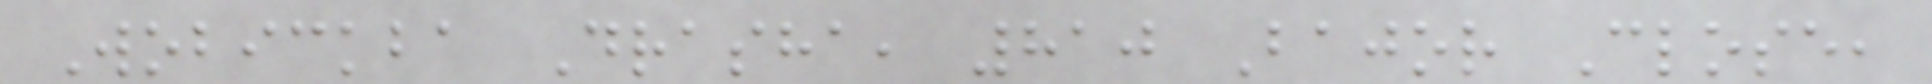Wobickba Drasha, 810 Bajor Close,
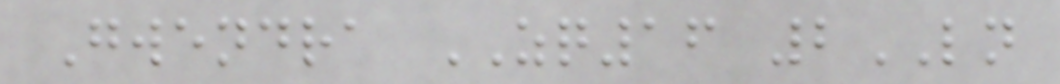Gwendra ZQ16 2LN
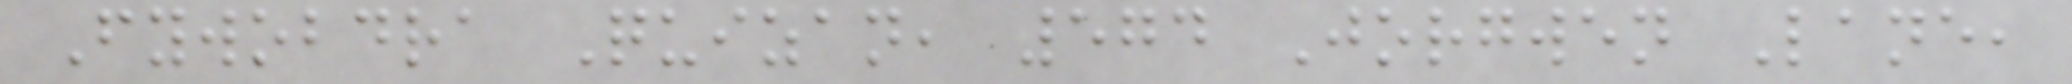Fywobdra Quizan, 574 Jorgwen Lane,
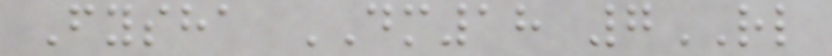Fysha DM18 7RL
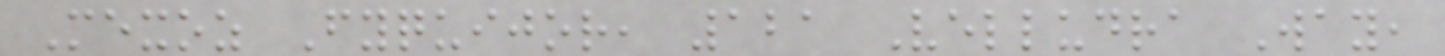Mexoz Fyquijor, 121 Velludra Way,
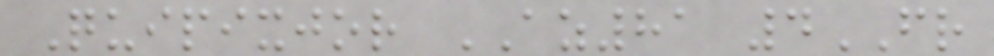Quipixjor AZ81 4FR
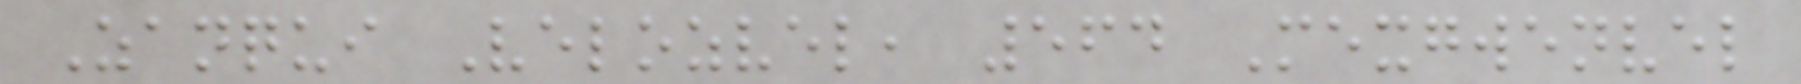Zanqui Velozvel, 564 Mexgwenvel
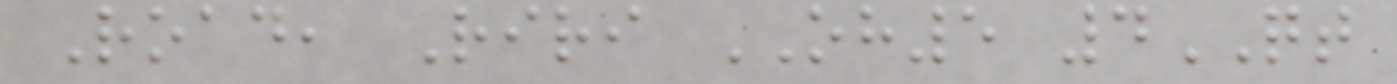Road, Riri OH5 4QT
